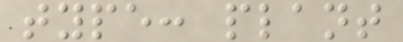type: plant
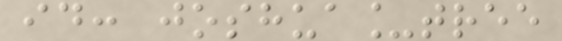id: joshua_tree
